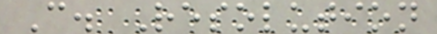C. Resolution
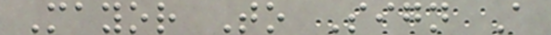Mayor To Sign A
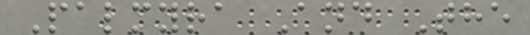Palmyra And The
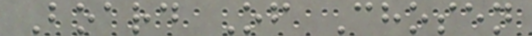Board Of Chosen
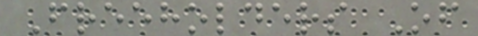Freeholders Of
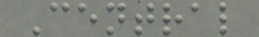Central
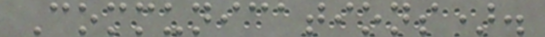Communications).
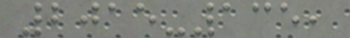2015-135,
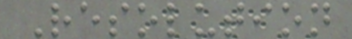Resolution
